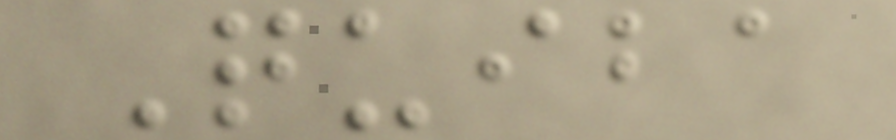Quiba
